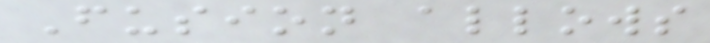Fusion allows
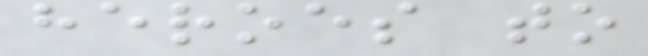heroes to
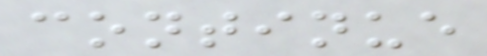continue
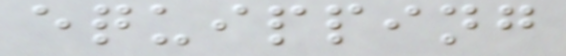equipping
